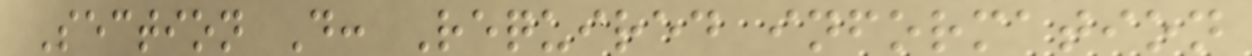Section D: Required information
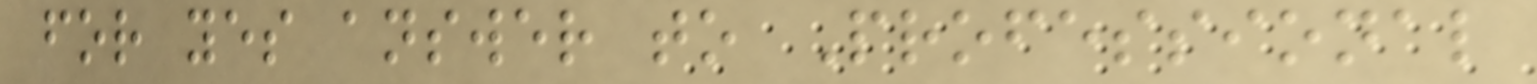for yes answer to Professional
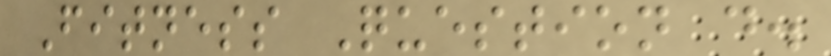Fitness Question d.
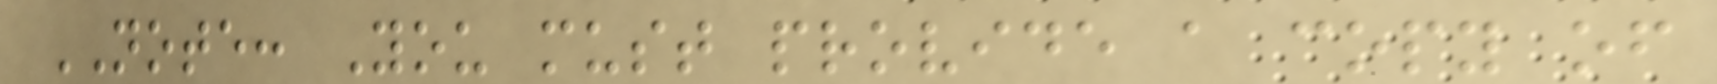NOTE: You must provide a copy of
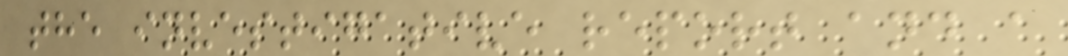the investigative report and a
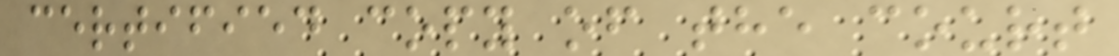certified copy of the court
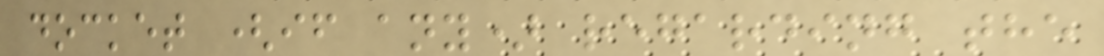docket (if any) regarding the
